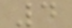4
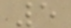5
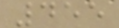455
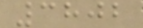3802
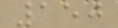150
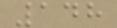148
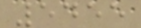5455
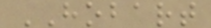HOBART
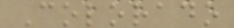Colorado
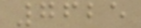7625
